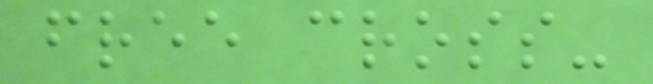free cross-
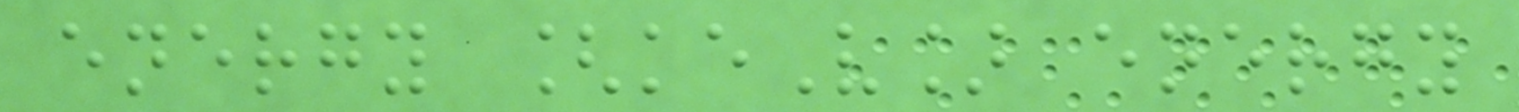energy [keV] energy
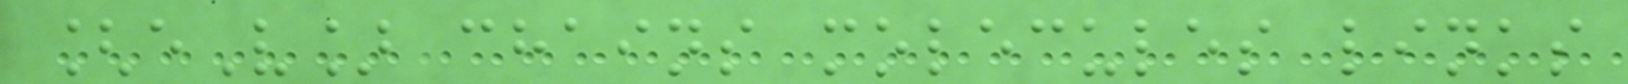[eV] chains molecules links
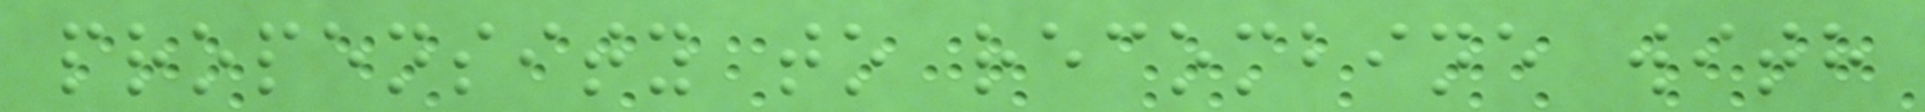propensity to recombine with
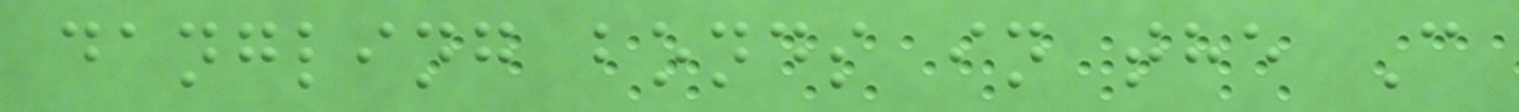dangling bonds in the C
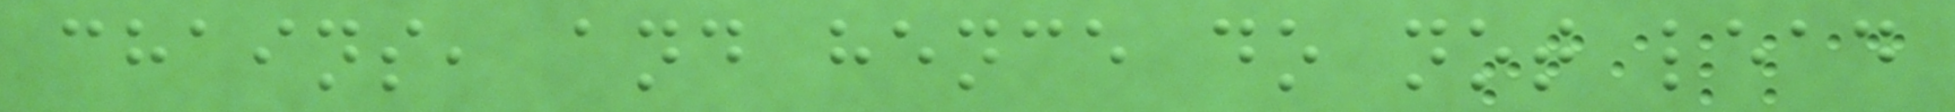chains, and hence do not lead
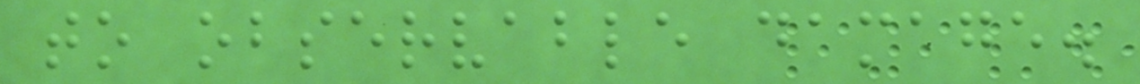to observable damage.
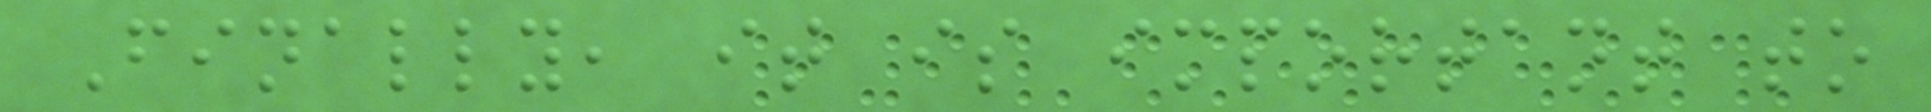Finally, it is important to
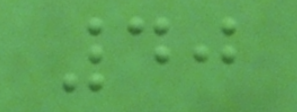40
